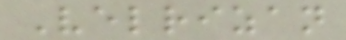Velrizan
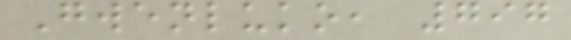Gwenluko, 797
